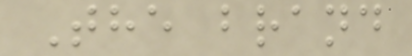The brand
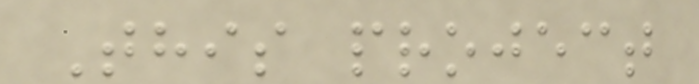This project
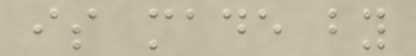is made by
